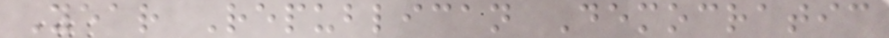Year Republican Democratic
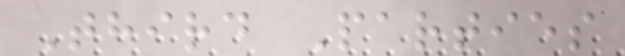Third Parties
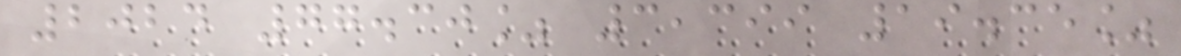2024 77.30% 3,399 19.35%
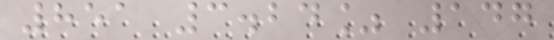851 3.24% 147
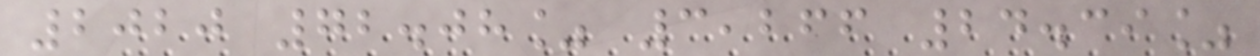2020 72.08% 3,266 24.39%
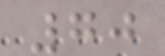70
